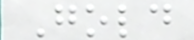Gold
